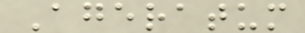Ageratum
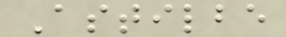Astilbe
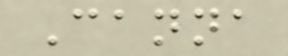Canna
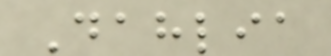Dahlia
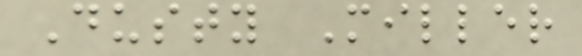Dusty Miller
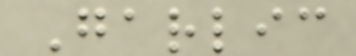Garlic
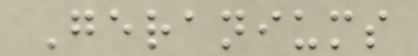Geraniums
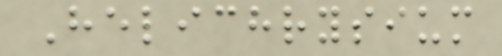Helichrysium
